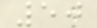50
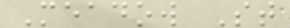Meadow St
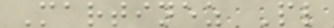Martinez Pl
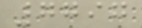7797
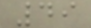49
